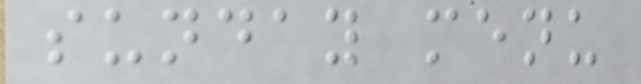sunday menu
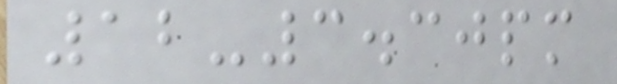12-3.30pm
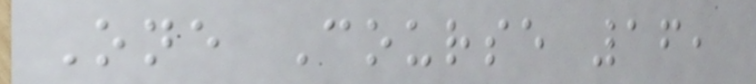One Course 16,
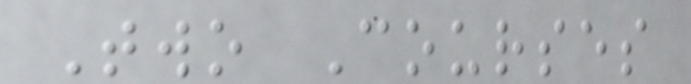Two Courses
